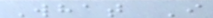What I
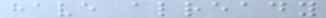have already
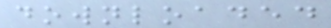downloaded
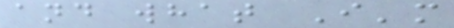and what I'm
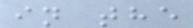in the
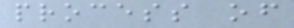process of
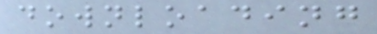downloading
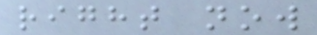right now
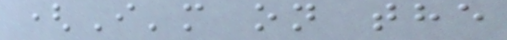(I'm on the
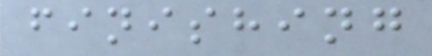finishing
